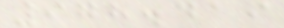978.419
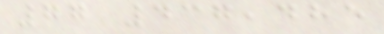77 437,485
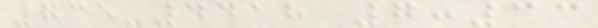735-4418 7:33
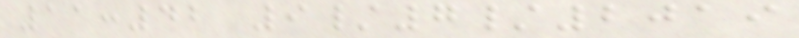11:42 9/7/2019
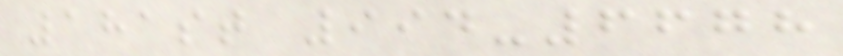181st 994-6678
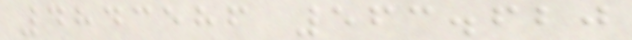4843586 563.620
